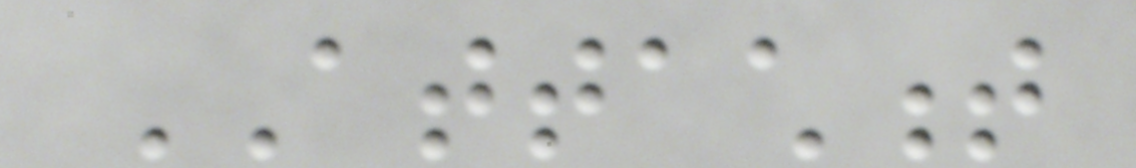ATTACHMENT
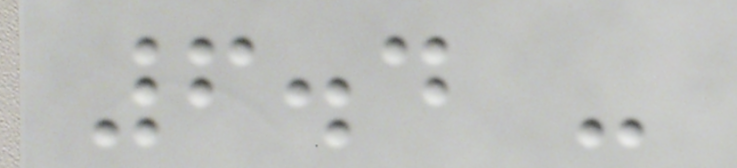6.4 -
